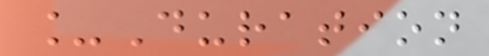_Duration
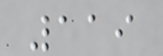119
